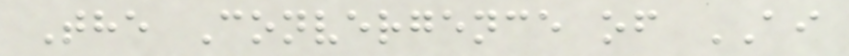The Convergence of AI
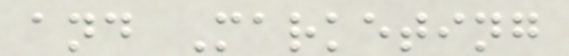and Marketing
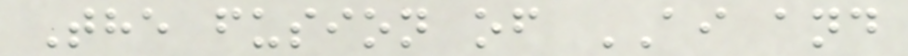The fusion of AI and
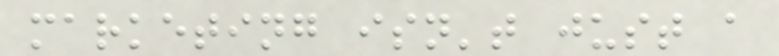marketing isn't just a
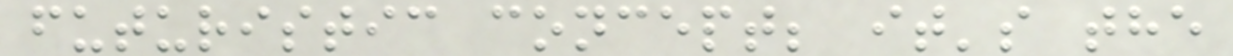futuristic concept; it's the
